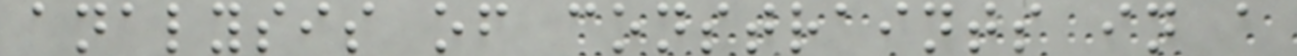analysis of constraints in a
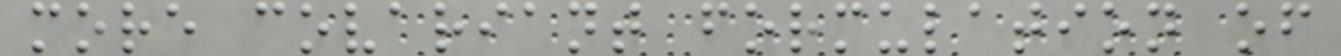more covariant formulation of
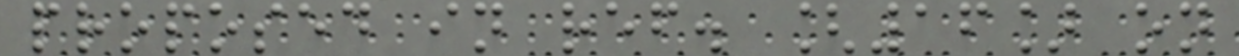proposed in ref. [16] on
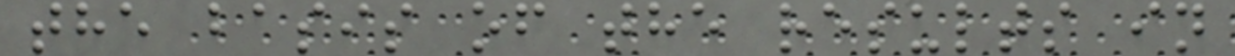the basis of the results in
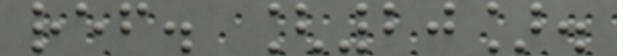ref. [20].
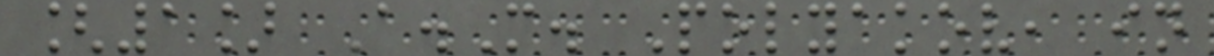[1] A.M. Polyakov, in
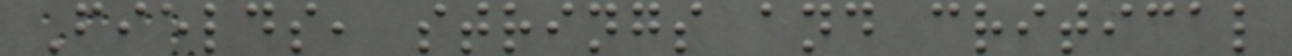Fields, strings and critical
